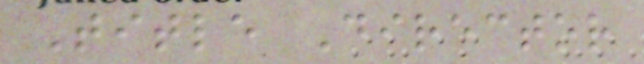Title Director
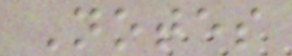Notes
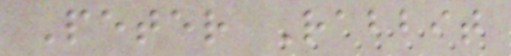Peter Rabbit
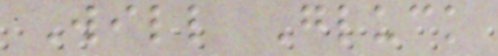Will Gluck
